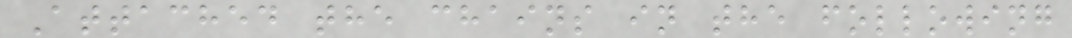Attached the chains in the following
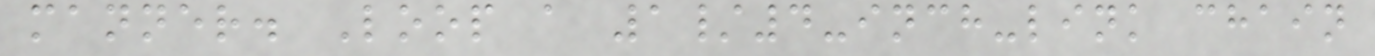manner. Loop a 1/4-inch-link chain
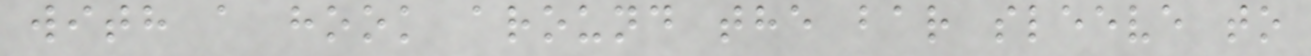with a hook around the bar sleeve to
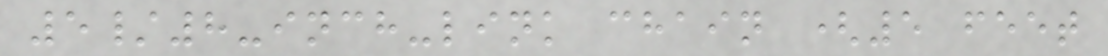5/8-inch-link chain (5 feet
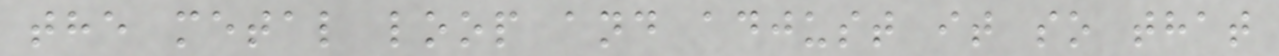the metal loop and adjust it so that
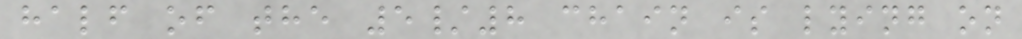half of the 5/8 chain is lying on
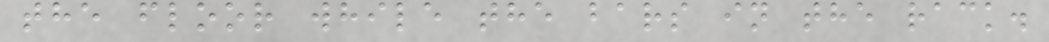the floor while the bars in the rack.
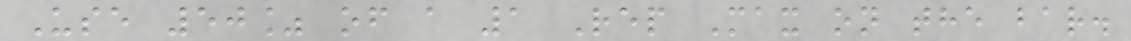Use 50% of a 1 Rep Max on the bar.
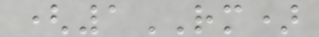(1RM)
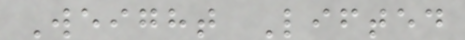Weight Lifted
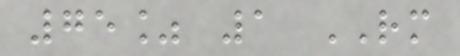75% 1 RM
